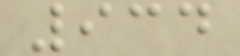934
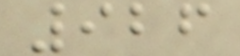926
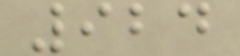924
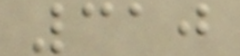310
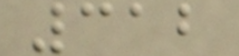312
